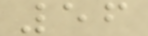56
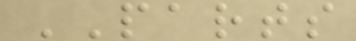PARTS
